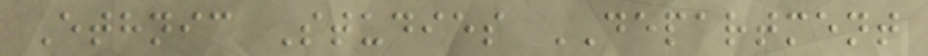Ethnic Studies DEPARTMENT
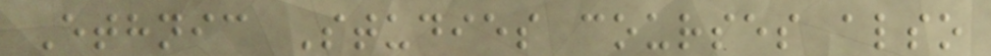Ethnic Studies courses also
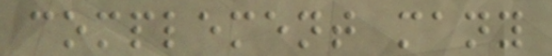complement many
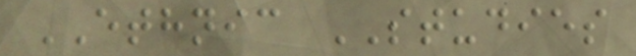ETHNIC STUDIES
